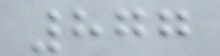877
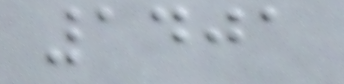1401
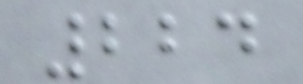224
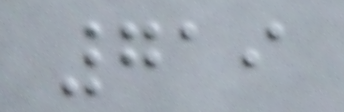719
